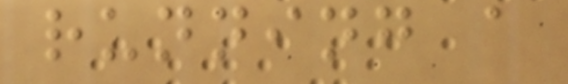running a
